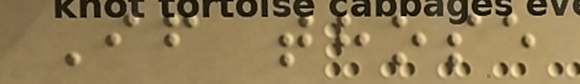If those
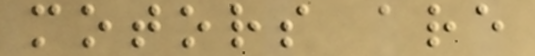motors are
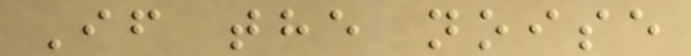If the noise
